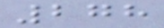278
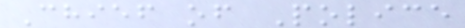Chief of Police
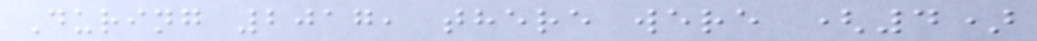During 2017, there were (4)
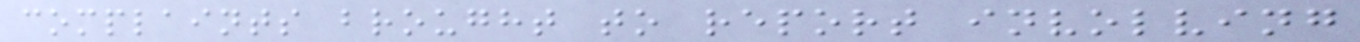complaints brought to report involving
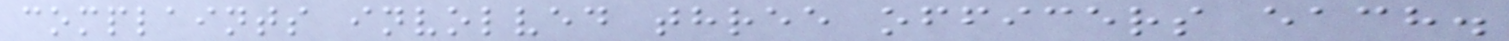complaints involved three officers each.
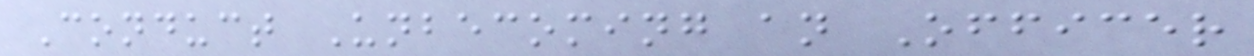Conduct Unbecoming an Officer
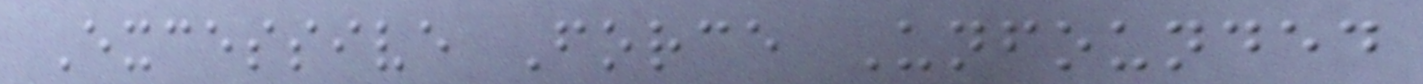Excessive Force Unfounded
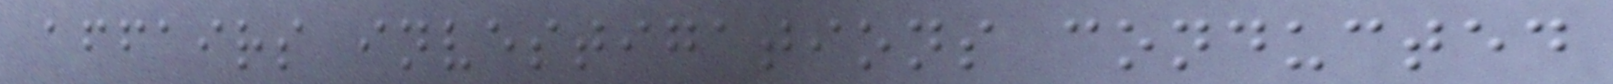affairs investigations conducted
